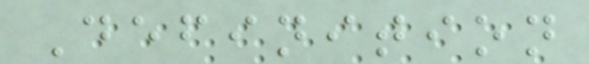Definition
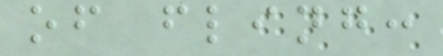of fling:
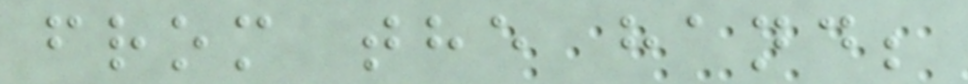from the hand;
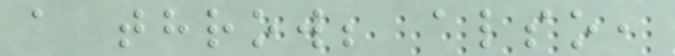a throw; also,
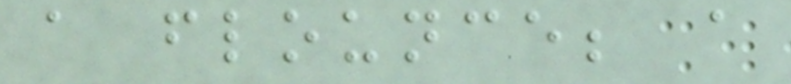a flounce; a
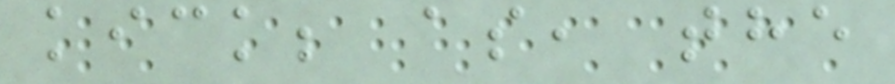kick; as, the
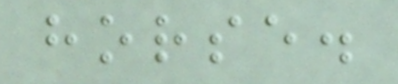horse.
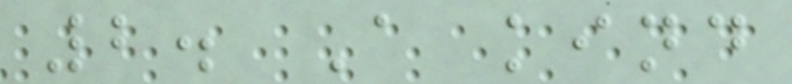2. A kind
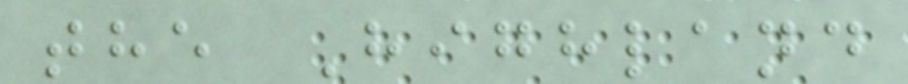the Highland
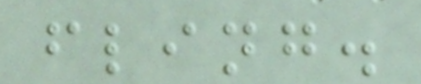fling.
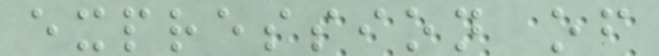expression of
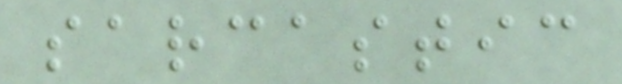sarcastic
